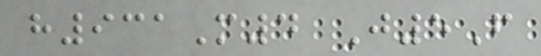h931M4 J5F
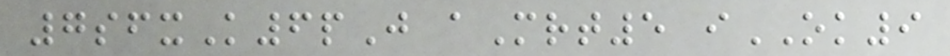7sfxK6pJ aMrt5 iOK9
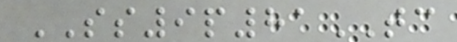SS9p81TC
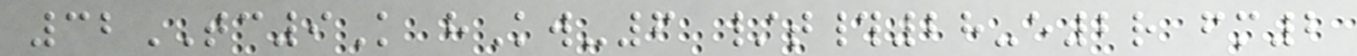32TC9K hKw-6 /t#28-e2r fm2
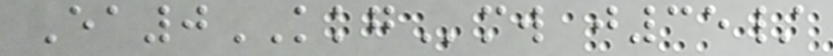Ea0KKGmw j35/
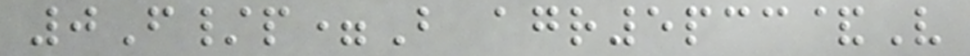0F/p=B agr5pcc&V
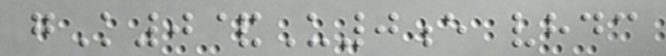gK0&U0e vhdc
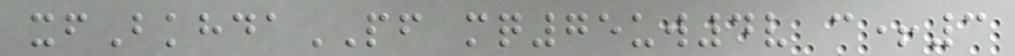xfBkhdaPF mq75uw4v c+3
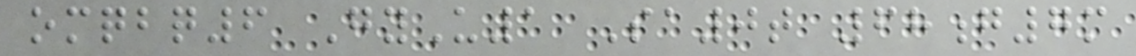omqbq6 GyU1 Sa0t 68g7m
